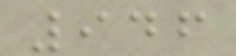946
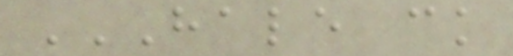HALE CK
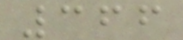366
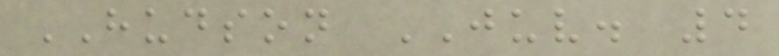HUDSON JUV. 4
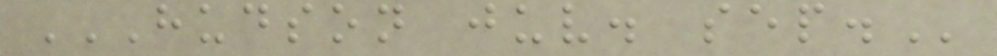HUDSON JUV. SEP.
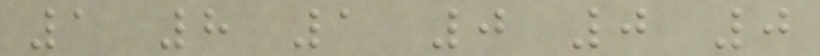1 8 1 0 0 0
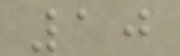10
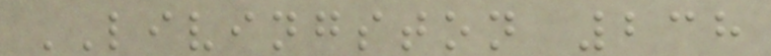LIVINGSTON 238
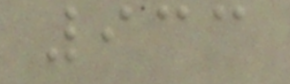933
